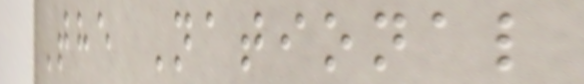The National
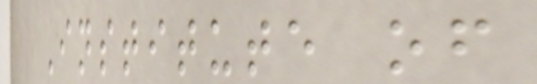Institute of
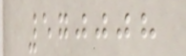570008
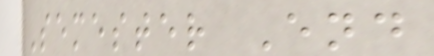Semester End
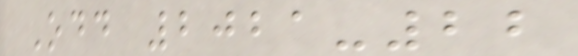Odd 2021-22
